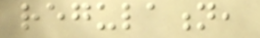regulation,
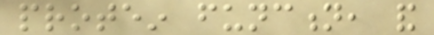protein function, and
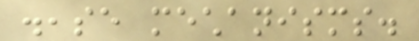disease mechanisms.
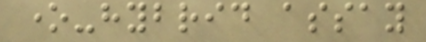one-hybrid assay
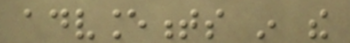advancements in the
